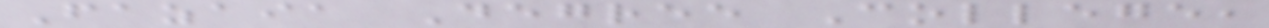Fazaia Degree College,
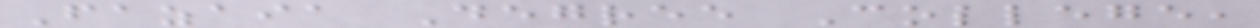Fazaia Degree College,
